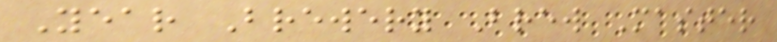Year Brewery Brew Master
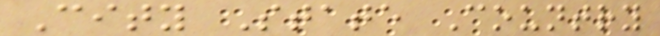City State Country
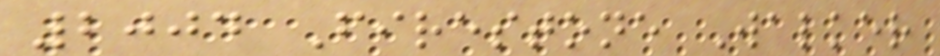2004 Firestone Walker
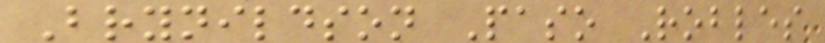Brynildson Paso Robles
